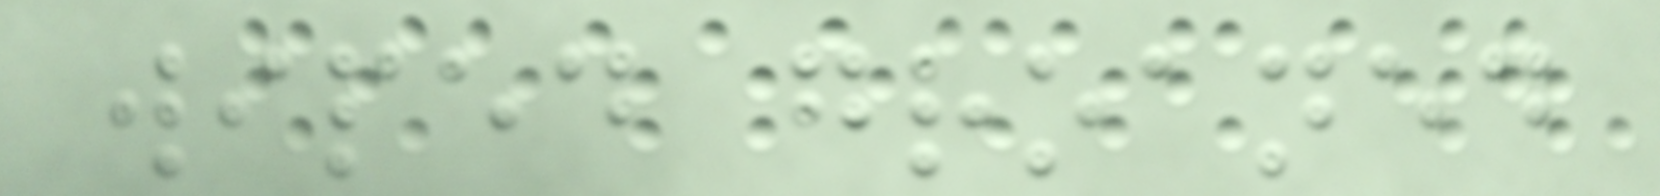wiped groaned
